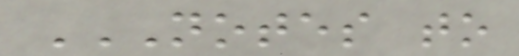NOTES TO
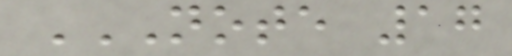NOTE 17
